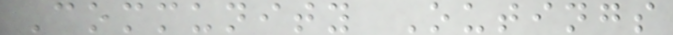Community Outings
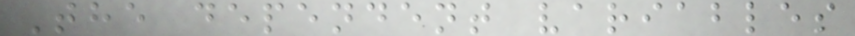The dependent variables
